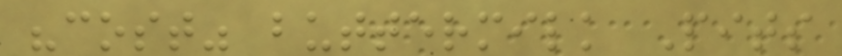"cost" buttermilk Pits
